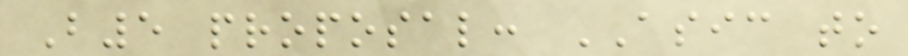B5 proposal: ASIC to
